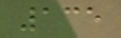135
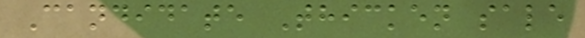Candidate Thicken sale
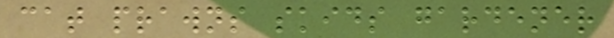cat prawns skids gardener
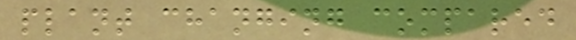plant changing compared
